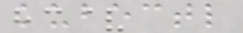kubectl
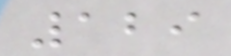129
